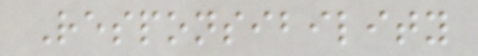Responsibility
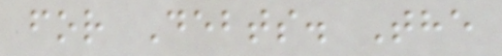for Debts. The
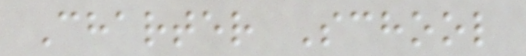Charter School
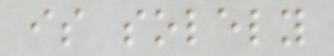is solely
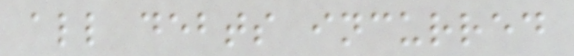all debts incurred
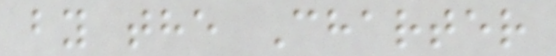by the Charter
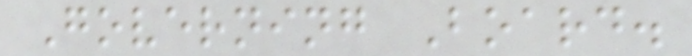Governing Board.
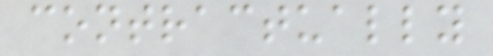contractually
